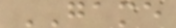GAME
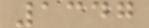1347
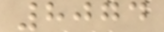8074
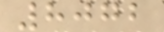8072
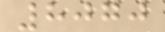8070
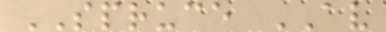SPRUCE AV
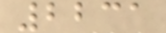2231
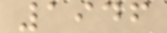1946
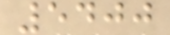5400
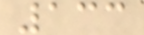133
